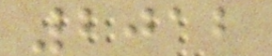2012
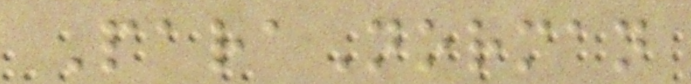ParaNorman
